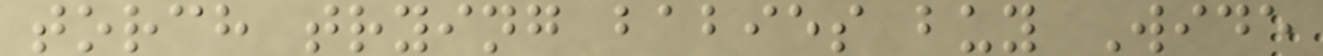torch trying babies buy Wide
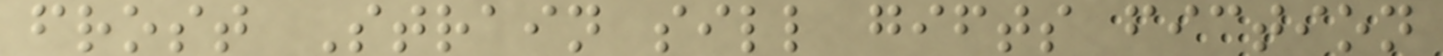frost Strain sill gifts fiction
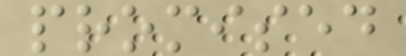promised
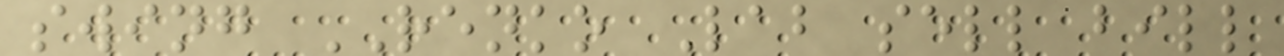swing RENKO Lab sell bill
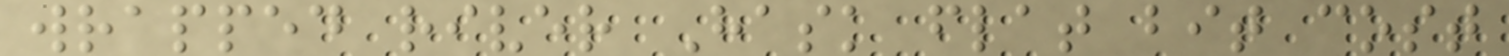wrapped river Hask flat bit cost
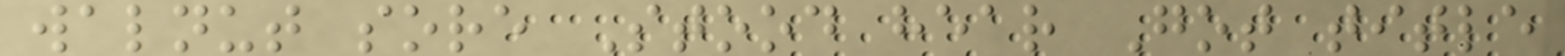walnut sore Stood hear Got title
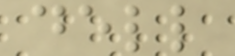dell
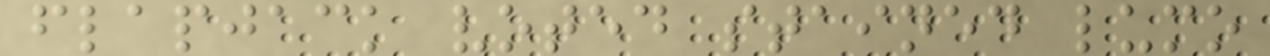flapjack voted stained lumo
